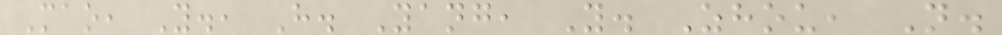Mao, Y., H. Yang, Y. Zhou, N.
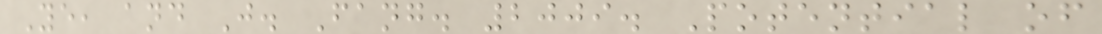Ye, and J. Fang. 2009. Potential of
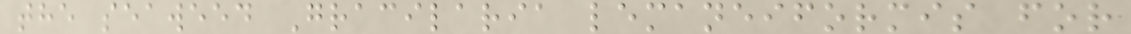the seaweed Gracilaria lemaneiformis for
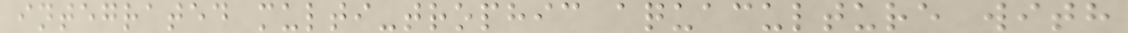integrated multi-trophic aquaculture with
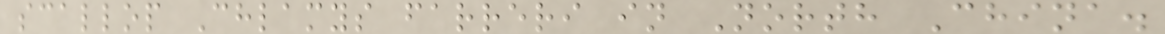scallop Chlamys farreri in North China.
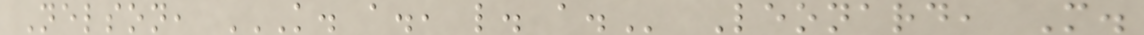Nelson, K. A., L. A. Leonard, M.
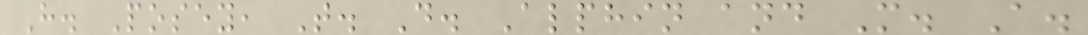H. Posey, T. D. Alphin and M. A.
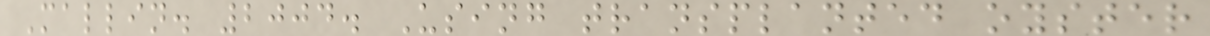Mallin. 2004. Using transplanted oyster
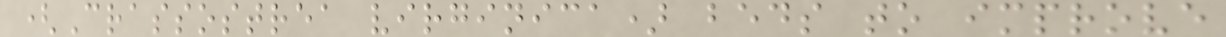(Crassostrea virginica) beds to improve
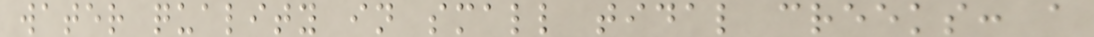water quality in small tidal creeks: a
